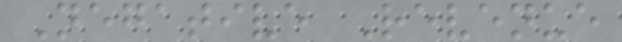Negative Revenue
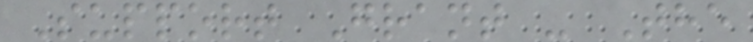Support Grant - The
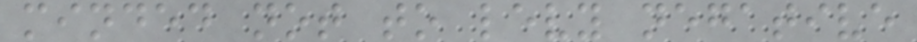minded not to levy negative
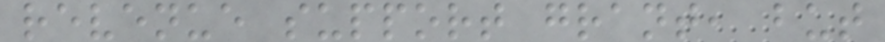revenue support grant, but
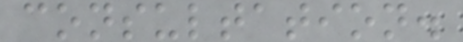consultation.
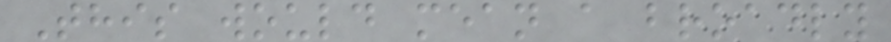This would mean a broadly
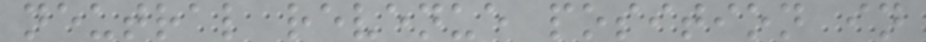neutral revenue position in
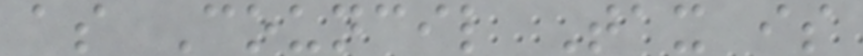as Council Tax is
